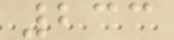233
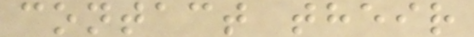contact their
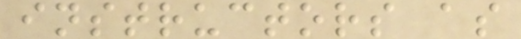instructors as
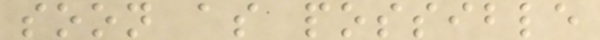soon as possible
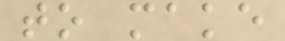to make
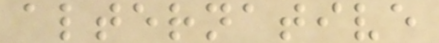alternative
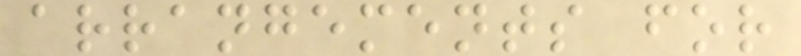arrangements for
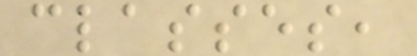classes,
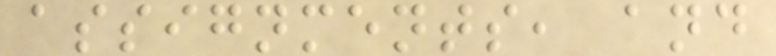assignments, and
